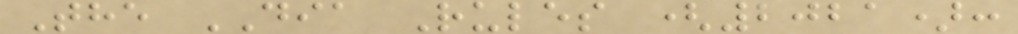The DIA Rules (2021):
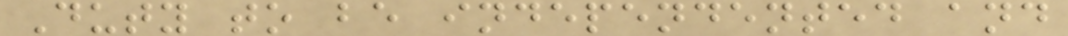Duty to be independented and
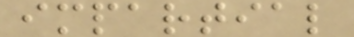impartial
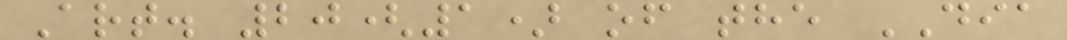Art. 20(1) of the DIA
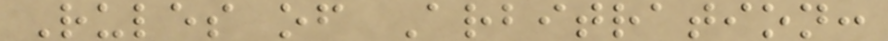Rules of Arbitration:
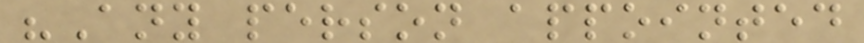"Any person appointed
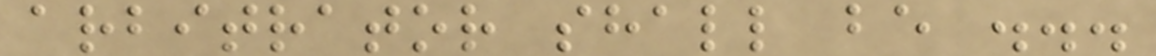arbitrator shall be ...
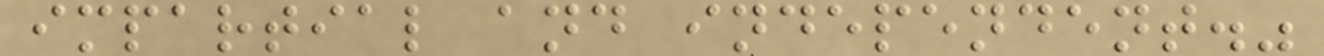impartial and independent."
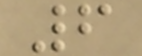6
